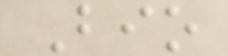Bio
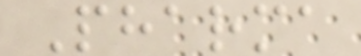Pharma
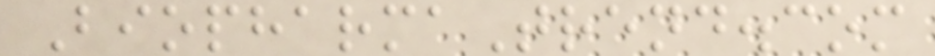BiopharmaTrend.com
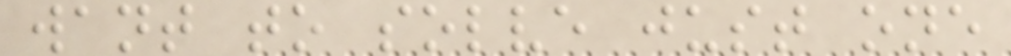want to solve just one
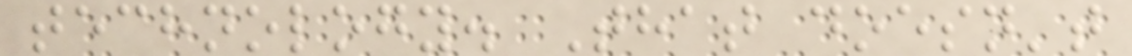technology. That doesn't
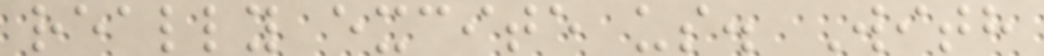really excite us. With
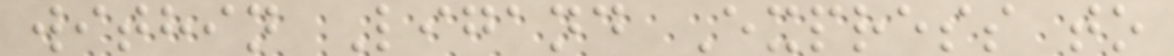within Ligand Express to
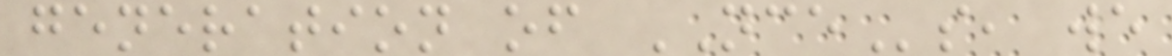generation of NCEs, we
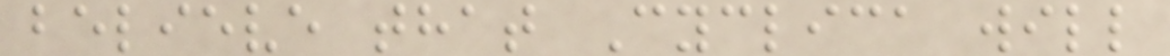believe that Cyclica will
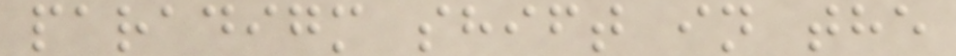paradigm shift in the
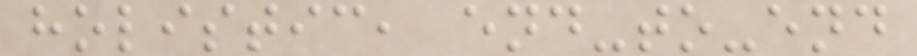holistic, end-to-end
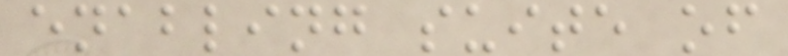enabling suite of
